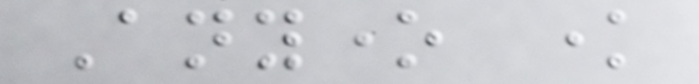Anyone know
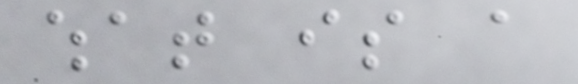what is a
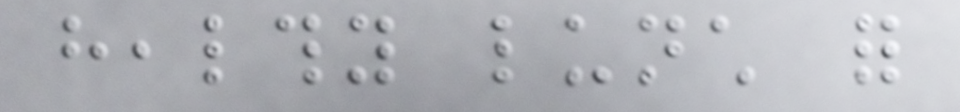healthy lunch for
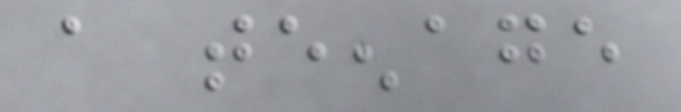a teenage
